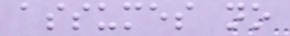assumes no
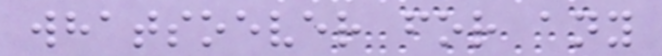whatsoever for any
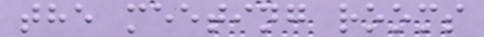the meeting rooms
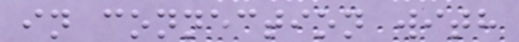in connection with
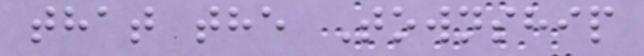that the Township
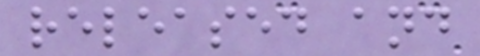released and
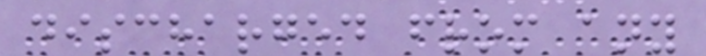discharged from any
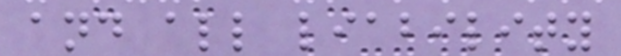and all liability
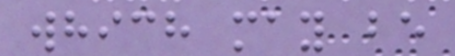which may be
